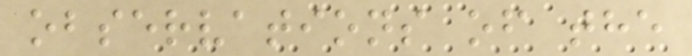observations of the
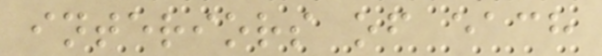interiors of each
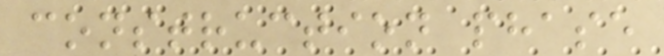construction phase
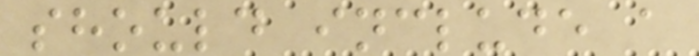should include a
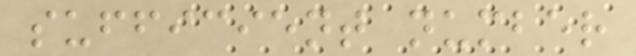sufficient number
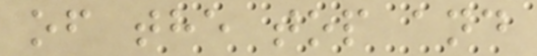of the top and
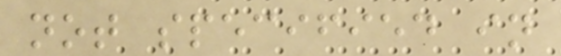not specified in
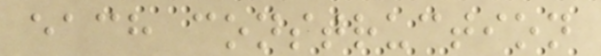each construction
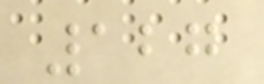127
